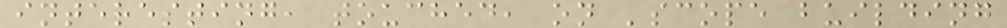interesting, touched, on 'scope building
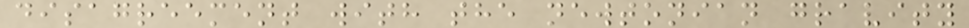disagreement with the newtonian gravity
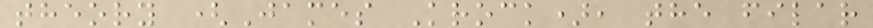theory (James Krock), the filar
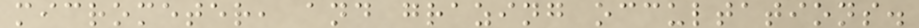micrometer, and grazing occultations.
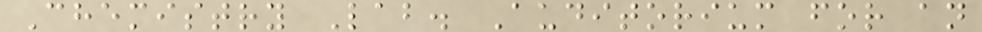Chemistry Lab. Auditorium for an
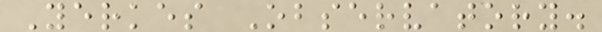Yerkes Observatory.
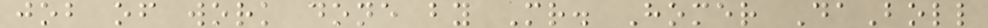job of work done by Mr. Homer DaBoll
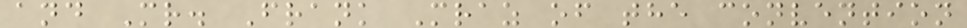and Mr. Frank Mraz of the convention
